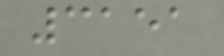3151
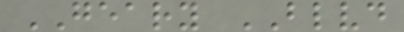GEARY BLVD
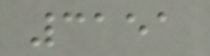3151
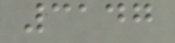3147
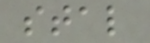stal
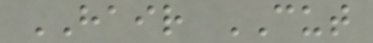HAIR CUT
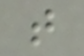t
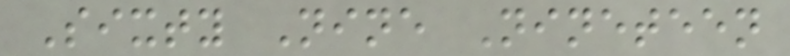Sixty Nine Nineteen
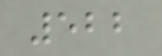522
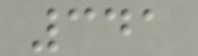341
